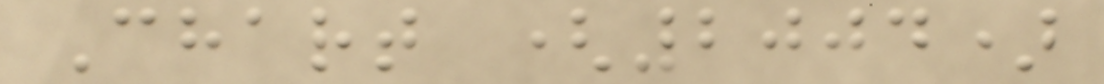Chart (2004)
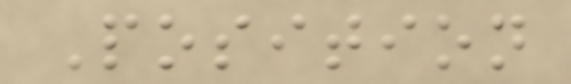Position
